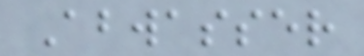Abwasser
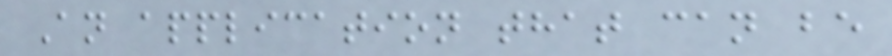An application that can be
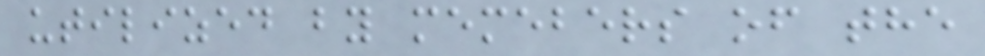utilized by memebers of the
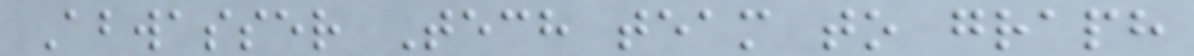Abwasser Tech team to graph
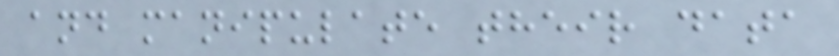and manipulate their data
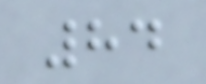84
